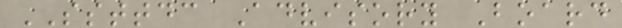SSTTDC Advisory Board
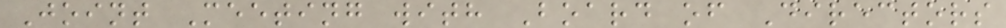Joint Meeting with Board of Directors
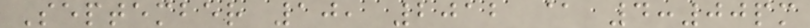September 10, 2012 @ 4:00pm
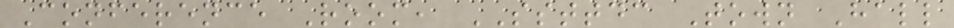Conference Room, SSTTDC Town Hall
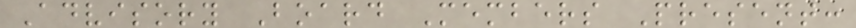Advisory Board Members Present:
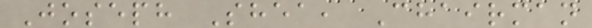Joseph Shea, Chairman
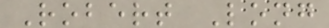Robert Long
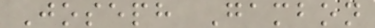Joseph Gambon
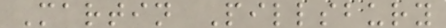Martin Pillsbury
